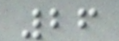26
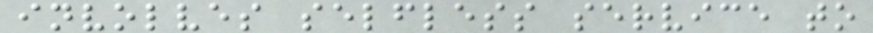involves selfless service to
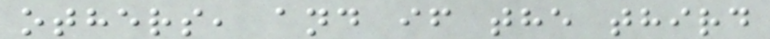others, and if the third
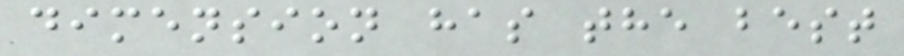dimension has the best
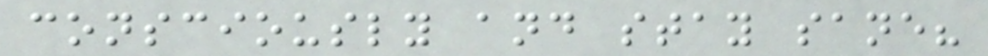consciously and stay sane?
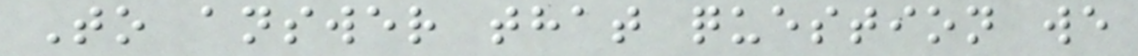To answer that question we
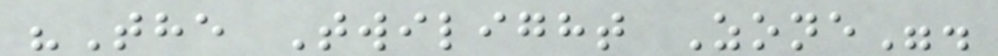"The Twilight Zone".
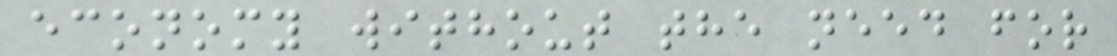economy without the need for
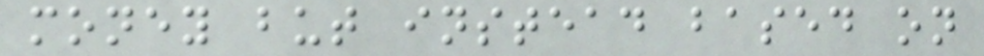money but instead based on
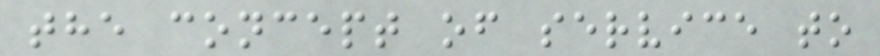the concept of service to
